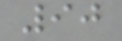90
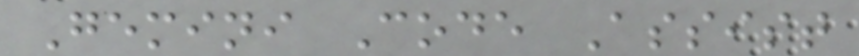Gemini Code Assist
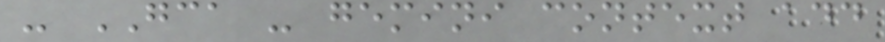- GCA - gemini context add
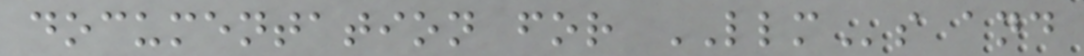documentation for LLMs and
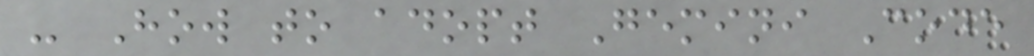- How to adopt Gemini Code
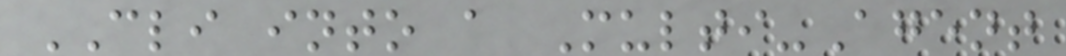CLI into a Multi-Agent
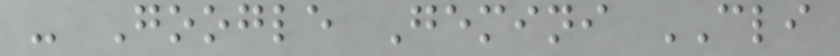- Google Gemini CLI
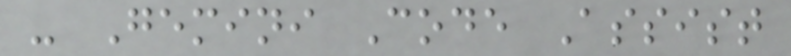- Gemini Code Assist
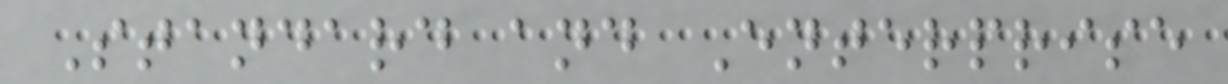Standard and Enterprise
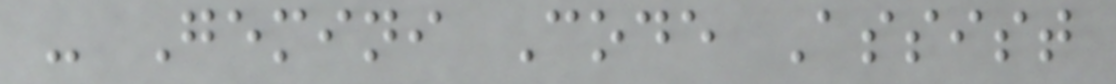- Gemini Code Assist
